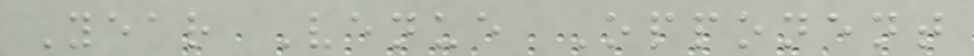Year Venue Opponent
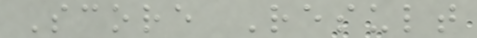Score Result
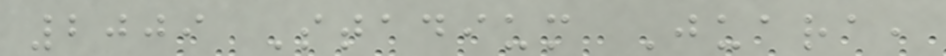2009 Stadium Juara,
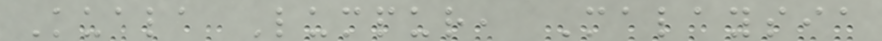Kuala Lumpur, Malaysia
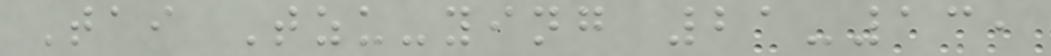Tai Tzu-ying 21-13,
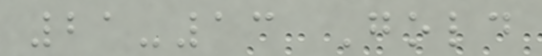21-13 Gold
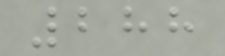288
